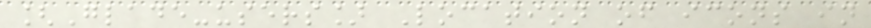[Glade-users] Location of icons in
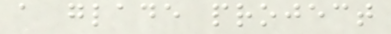a glade project
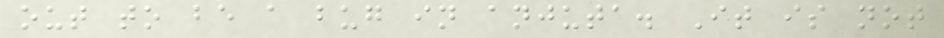out to be a bug in anjuta. It is not
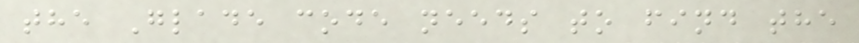the Glade code needs to find the
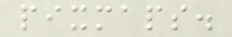pixmaps.
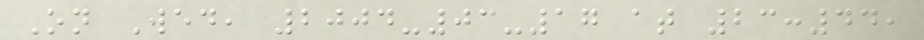On Wed, 2004-03-17 at 23:44,
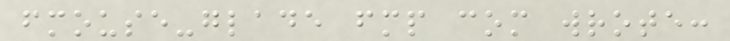fmouse-glade fmp com wrote:
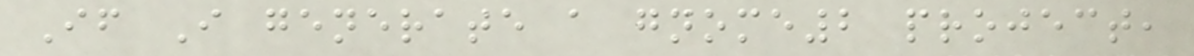If I generate a gnome2 project,
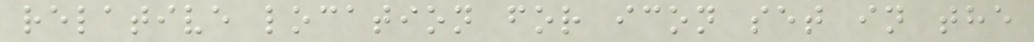relative location for icon set in the
